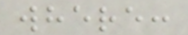where:
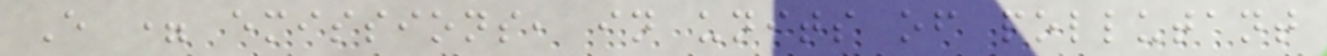E = emissions, in units of pollutant
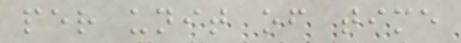per unit of time
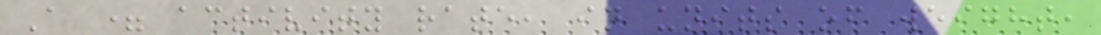A = activity rate, in units of weight,
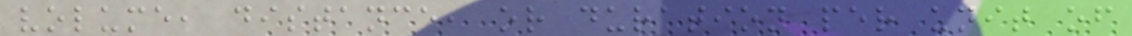volume, distance, or duration per unit of
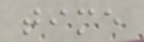time
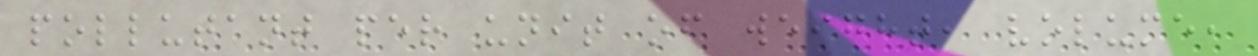pollutant per unit of weight, volume,
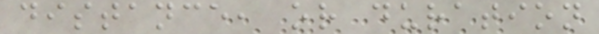distance, or duration
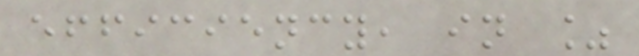efficiency, in %
